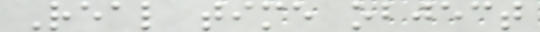Real time object
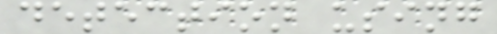detection using
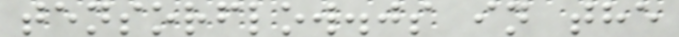tensorflow.js in the
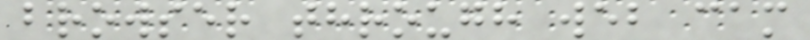browser through web cam
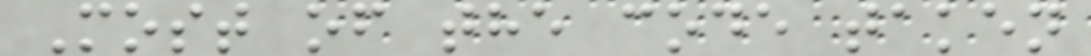Most of the code taken
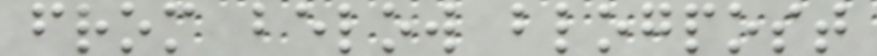from below blogpost
